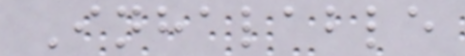Inhalable
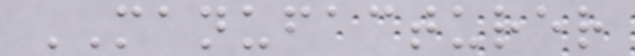MANUFACTURER
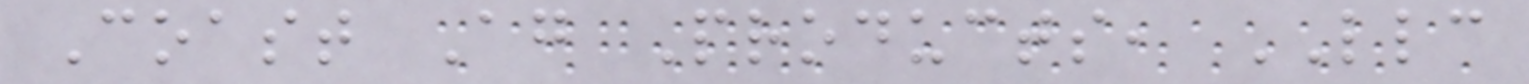Coast Ag Products, LLC
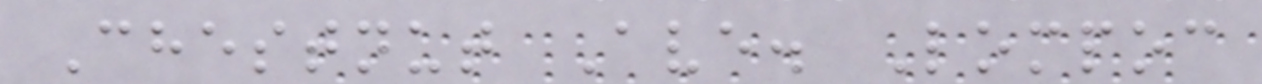Chestnut Ave. Lompoc
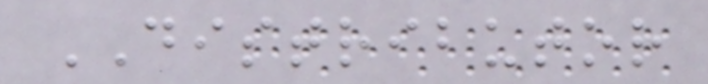DISTRIBUTOR
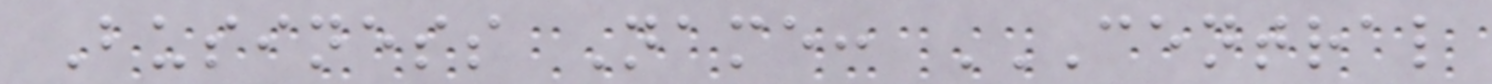Business Name: CENTRAL
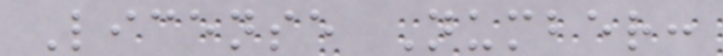License Number:
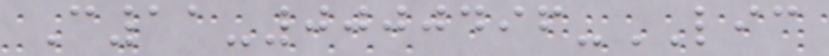C11-0000496-LIC
